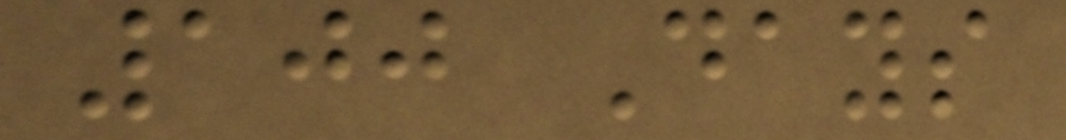100 Days
